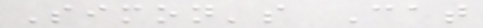Simon's Cat
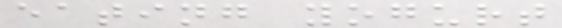eating yogurt
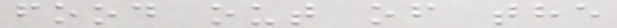food out of the
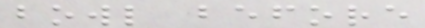bowl before
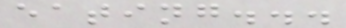eating...
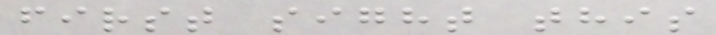first sight this
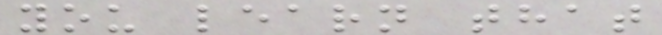you learn that
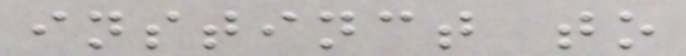instinct to
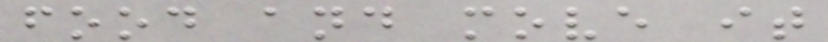food and move it
